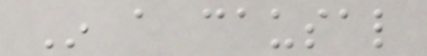In a causal
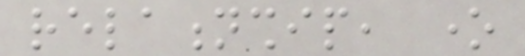relationship, one
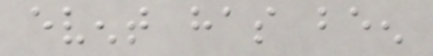event has been
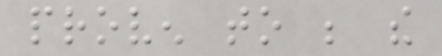proven to be the
